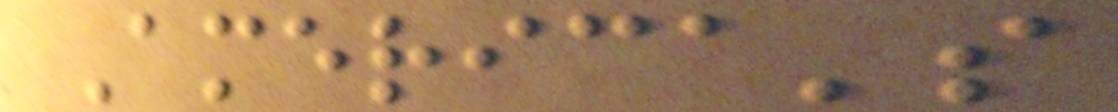America's
